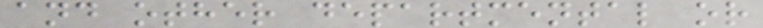and other departmental or
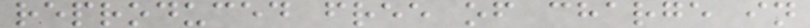reproduced free of charge in
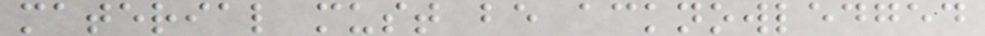material must be acknowledged
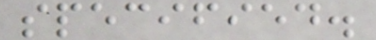specified.
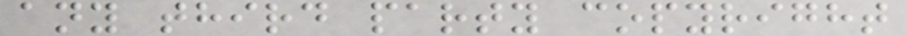any third party copyright
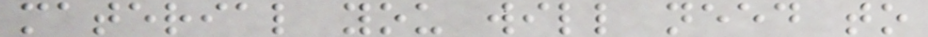material you will need to
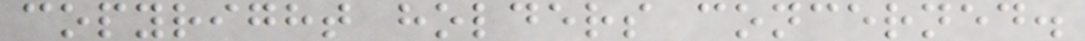copyright holders concerned.
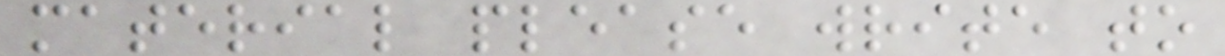material please write to
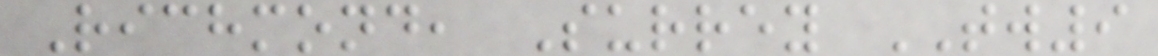Richmond, Surrey TW9
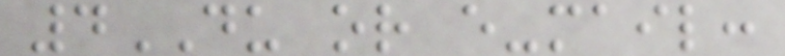4DU or e-mail:
